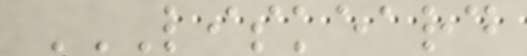LISKEARD
